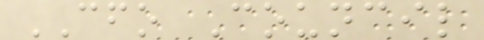CFO Council
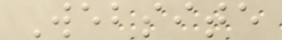Website
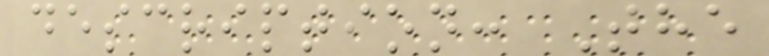description: The
